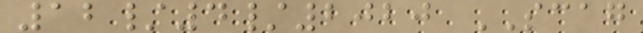12/4/2020 SCAG
